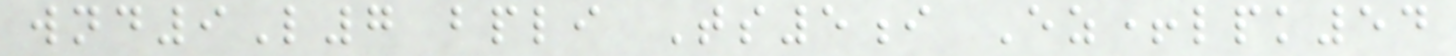wnd9L7 bpli Ts5i Ez+lpk54
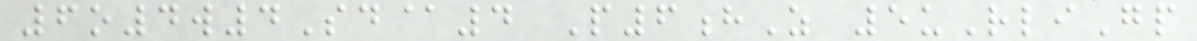6o4w4Sd@4 P6hZ 5uRliGp
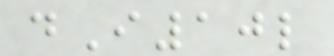dI10l
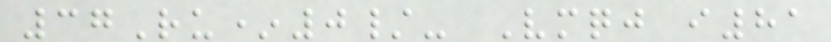37Ru*0/- Vmqj i81
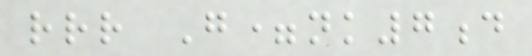rrr G=nk7d
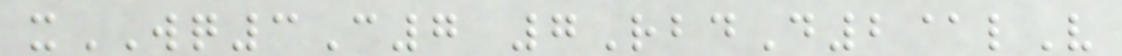xWQ3C7 7RbdD2@lV
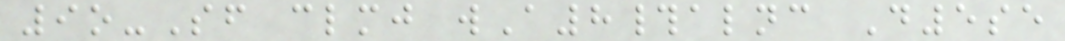9o-Sf clmj wA8#alnc D5se
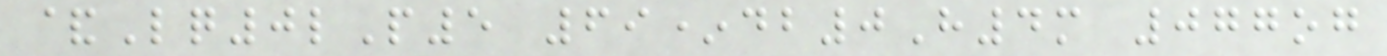&Lq0lP5 69*db0H4m 077og
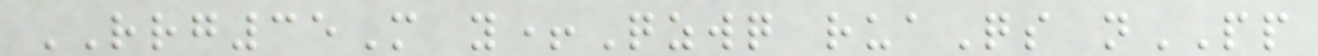RRG35M y+Qzwq ruaQs nPP
